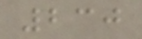230
